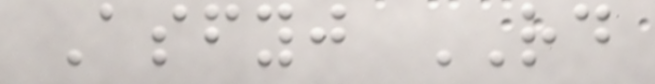Asfyj RD
